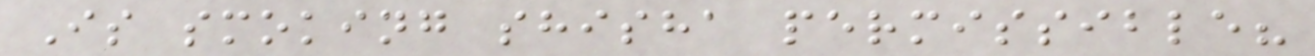Is smoking shisha permissible?
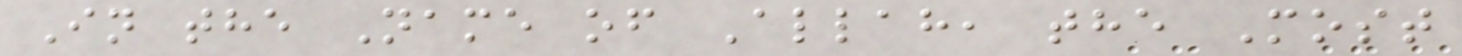In the Name of Allah, the Most
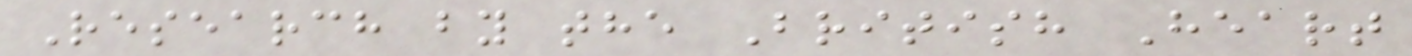Research by the British Heart
